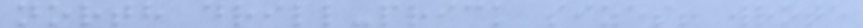north drill-prick sizes! wrote
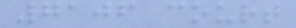7106 court
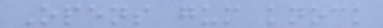Opens gum knock
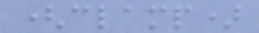(clamp)
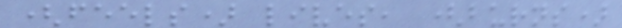(feels) lives, (burns)
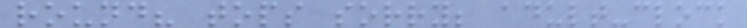round? tops sorry; adult-clock
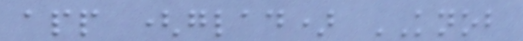app (glad) KNOB
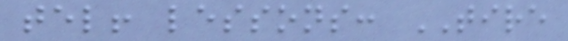tel! lessons: TIRE
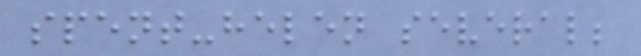spent-helen several;
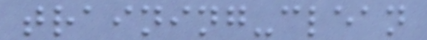training-clean
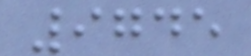9745
